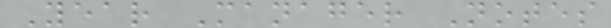Year Manager Notes
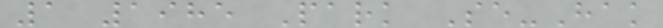1 1985 Park Se-Hak
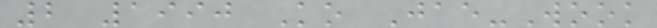2 1990 Ko Jae-Wook
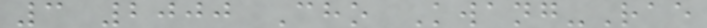3 2000 Cho Kwang-Rae
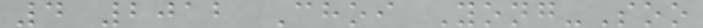4 2012 Choi Yong-Soo
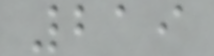219
